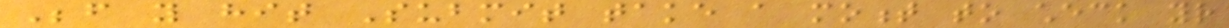Before you hit Submit take a moment to check your
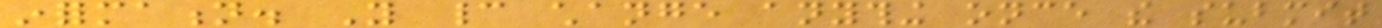information. You cannot change anything once the submit
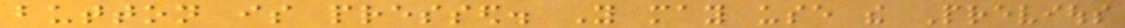button is pressed. You may use the Previous
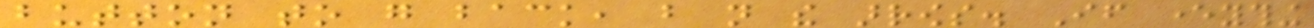button to go back, but not the arrows. If everything
